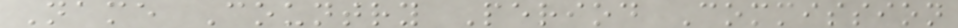Name Country Period Commission
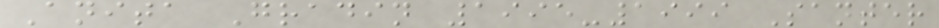Anita Gradin 1995-1999 Santer
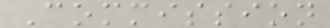Commission
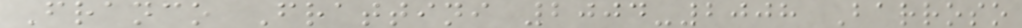Franco Frattini 2004-2008 Barroso
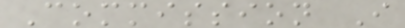Commission I
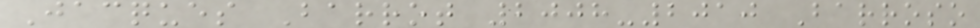Jacques Barrot 2008-2010 Barroso
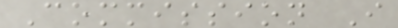Commission I
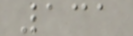131
